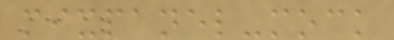mixpanel-mock
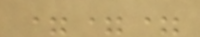===
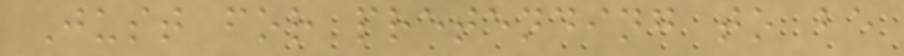Just for pretending to be
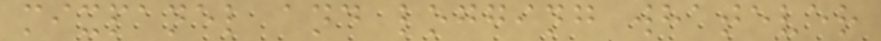mixpanel and logging whatever
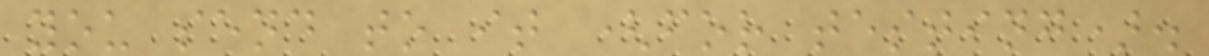you send to it (for testing).
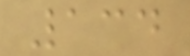134
